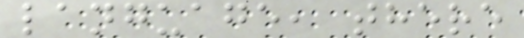language, there
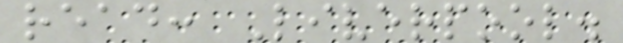read: Liverpool.
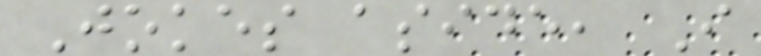Jokes aside, I
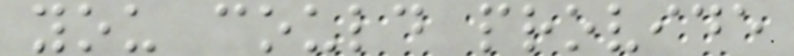you could provide
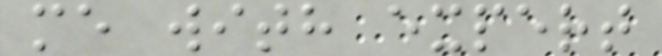me with expert
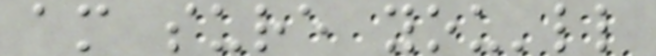am sure you'll
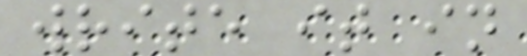write it in
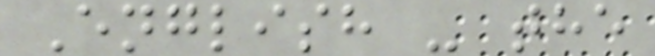English - the
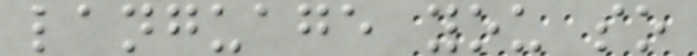language you so
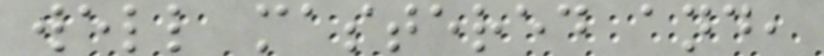well mastered and,
